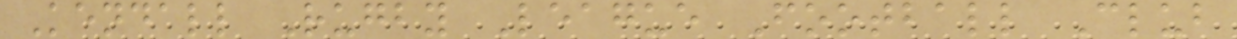Kendall Rugby League Football Club
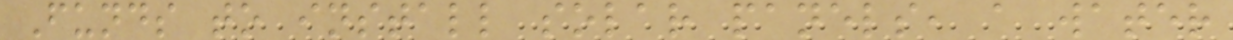Funds to install solar panels, a water
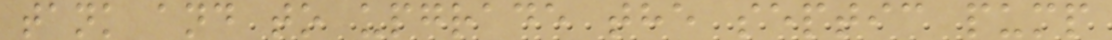tank and to upgrade the septic pump
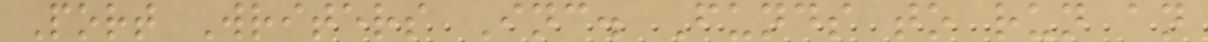Port Writers Inc. Funds to run an
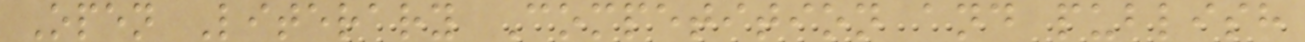Open Literary Competition and publish
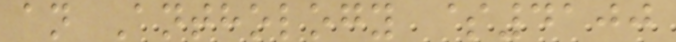an Anthology $4100
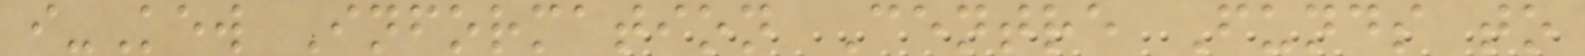i-Kew Information Centre Funds to
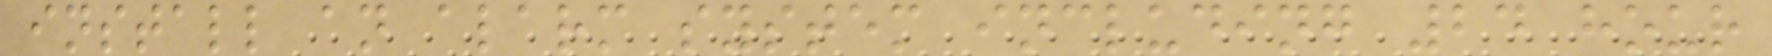install an alarm system including 24 hour
